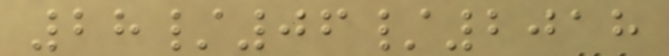28/06/2018
